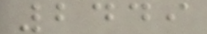2449
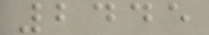2445
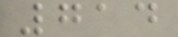714
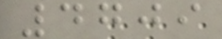4709
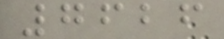7626
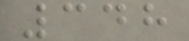348
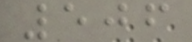506
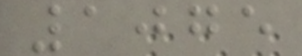1075
